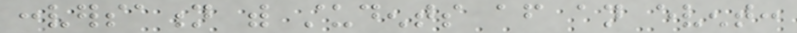conversation with students after an event:
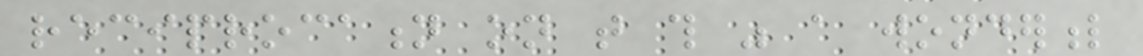reciprocation on that this was a wonderful
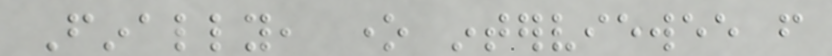Finally, one interviewee from
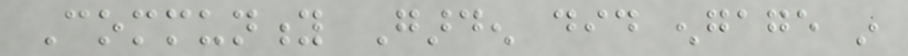Community Garden did engage in
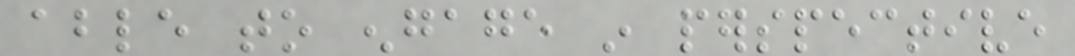able to engage in perspective
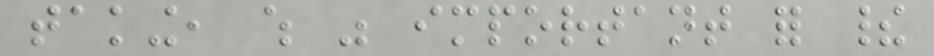taking, which was important for their
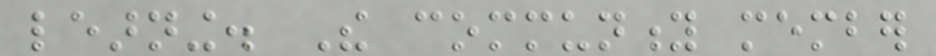learning. The community member
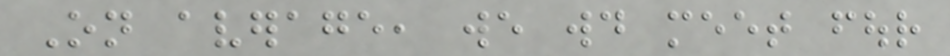On average, we would meet four
